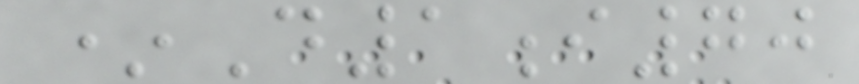*D1i70
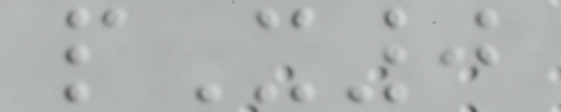pX0
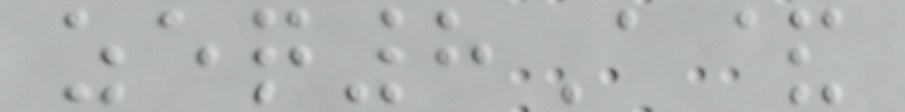zeq8A&
